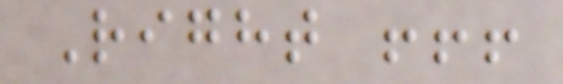Right !!!
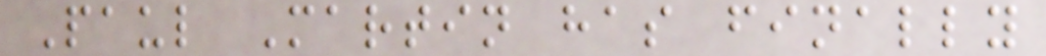Paul Martin has finally
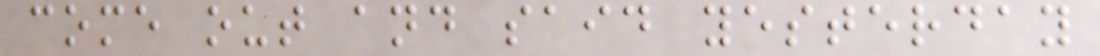come out and said yesterday
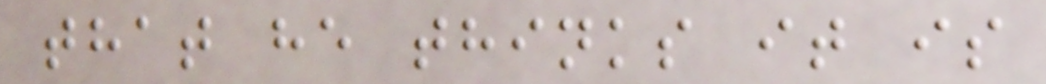that he thinks it is
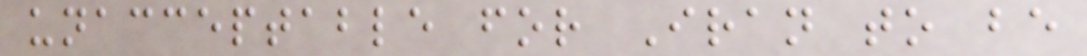unacceptable for Iran to be
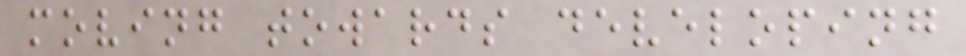moving towards developing
